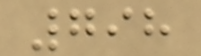798
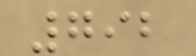792
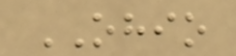OHIO
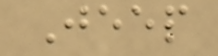Jeep
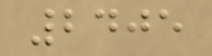2405
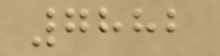7882
